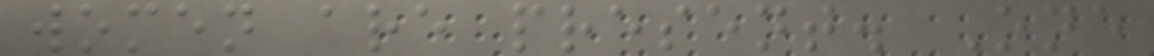women are present. One
